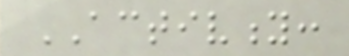ACTIVITY:
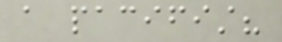a pacifist?
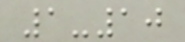1-10
